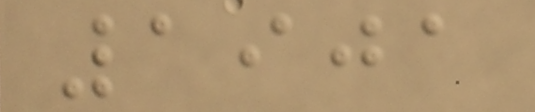1901
